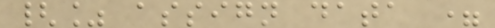{% assign data =
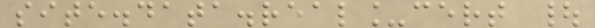site.data.real_cert |
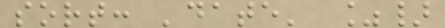sort: 'date' %}
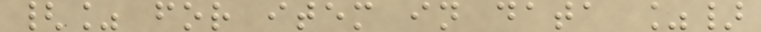{% for item in data %}
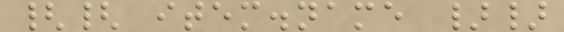{{ item.name }}
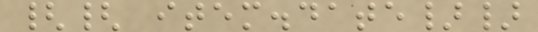{{ item.date}}
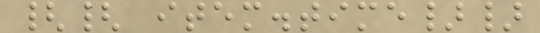{{ item.time}}
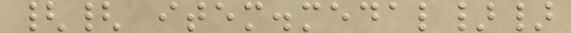{{ item.medal}}
